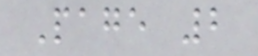Page 2
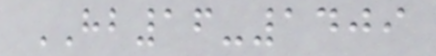HB16-1409
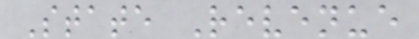State Revenue
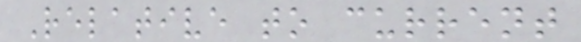Relative to current
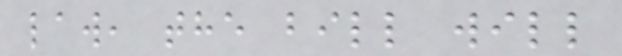law, the bill will
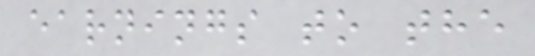earnings to the
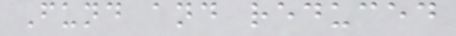Fund and reduced
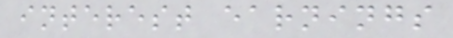interest earnings
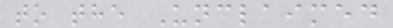to the Unclaimed
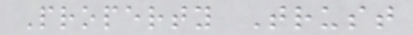Property Trust
